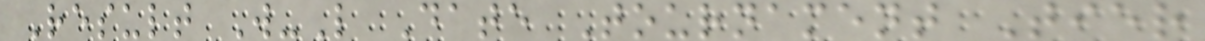Result W-L Date Tournament Tier
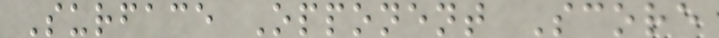Surface Opponent Score
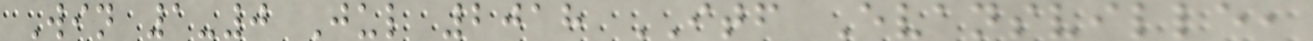Win 1-0 Jul 2018 ITF Evansville,
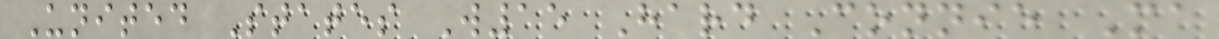United States W15 Hard Connie Ma
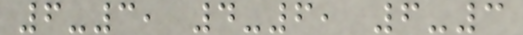6-3, 4-6, 6-3
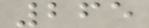265
